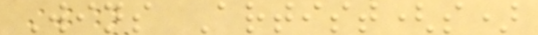Wins Artist(s)
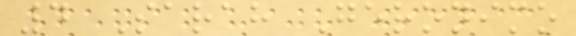4 Sarah Geronimo
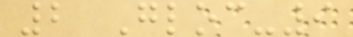2 Gloc-9
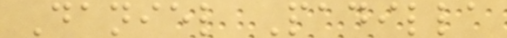Daniel Padilla
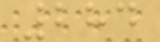284
